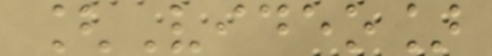[Video]
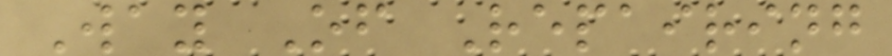Way Of Repairing
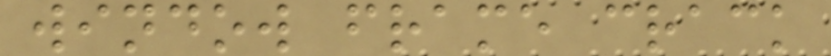window frame crack
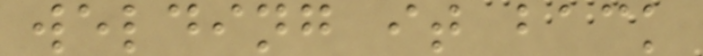welding it back
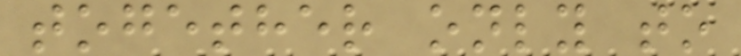together only to
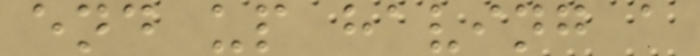end up having a
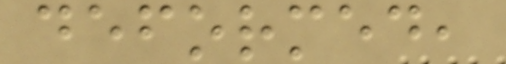deformed,
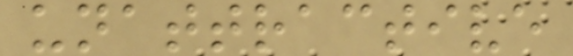unattractive
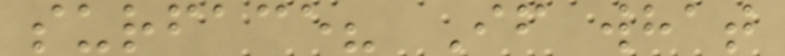surface? If what
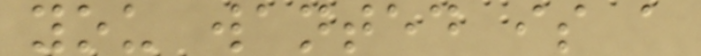you wanted is a
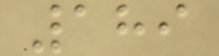189
